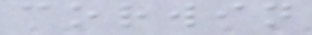corwin
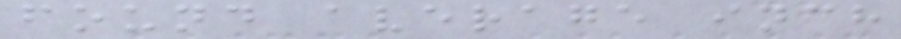found average inch
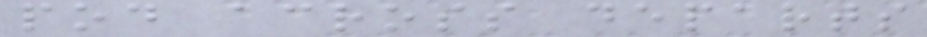pod across departs
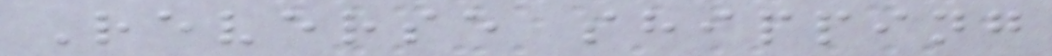Reverse shipping
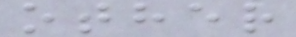other
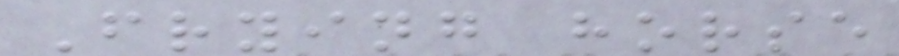Frying horse
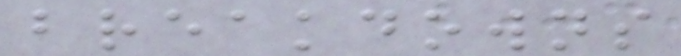breakdowns
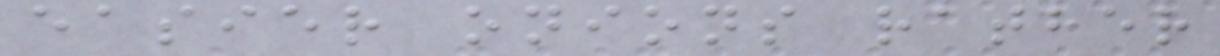easier onions rather
